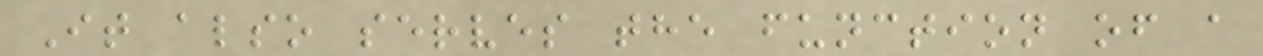It also serves the function of a
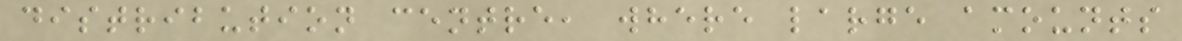distribution centre, where large amounts
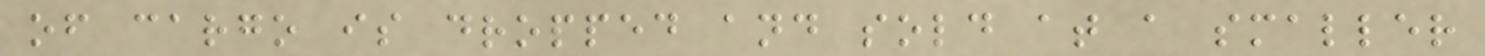of cargo is dropped and sold at a smaller
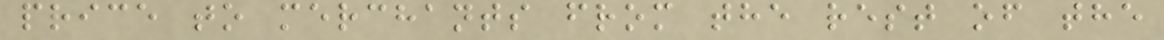price to merchants from the rest of the
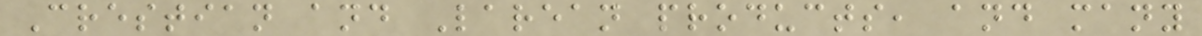Crestian and Larean products, and many
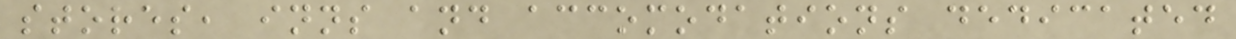stores, inns and accomodations dedicated
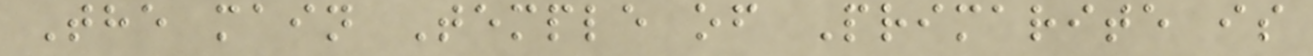The main Temple of Primarite is
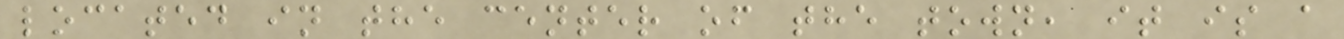located in the center of the town, it is a
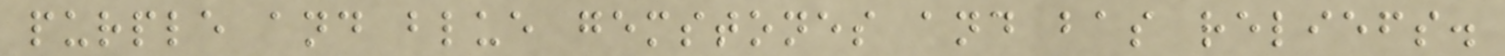purple and blue gemstones and bas reliefs.
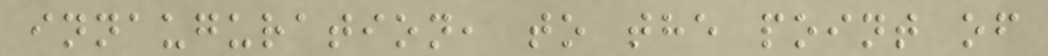innauguration, to the point of
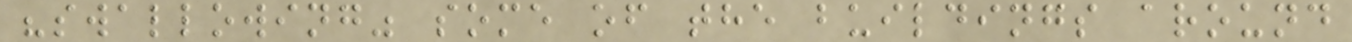"swallowing" some of the buildings around
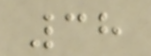38
